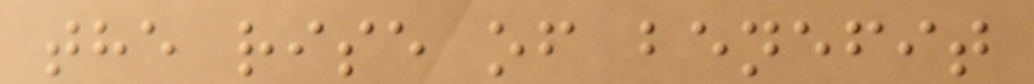the rise of benefit
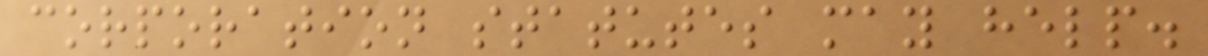corporation statutes may help.
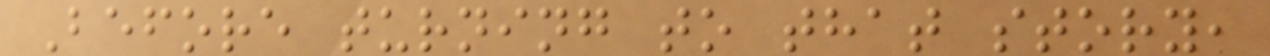Before turning to that story,
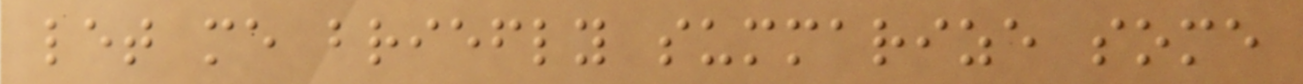let me briefly summarize some
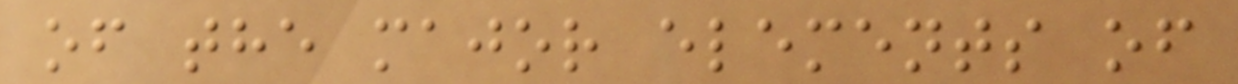of the major elements of
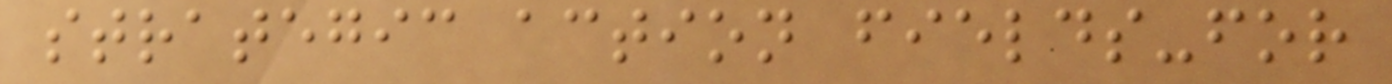strategic action fields-for
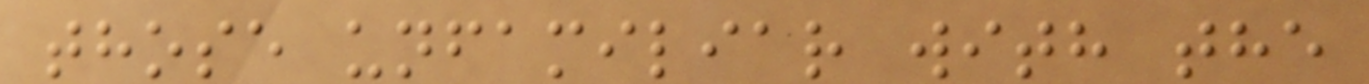those unfamiliar with the
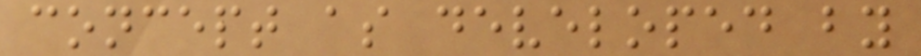concept as developed by
